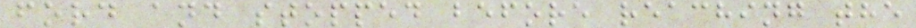ford and stopped before reaching the
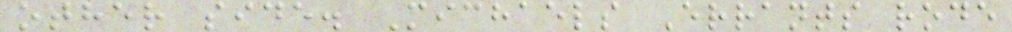other side. Michaels Errants rode
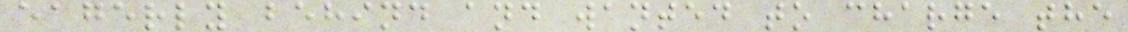eagerly behind and wanted to charge the
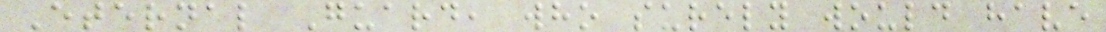Eternal Guard, who surely would have
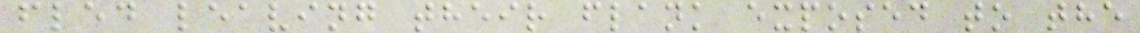fled leaving their flank exposed to the
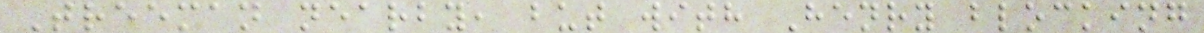Treeman nearby, but with Henry blocking
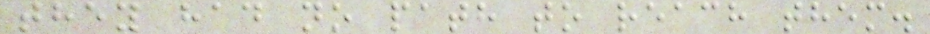they had no path to reach them.
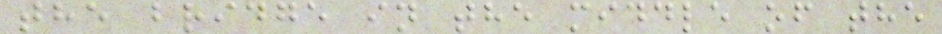the bridge in the middle of the
